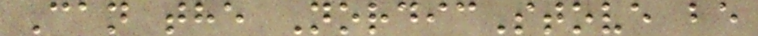Can the NordicStove be
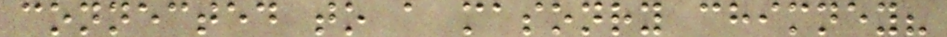connected to a masonry chimney?
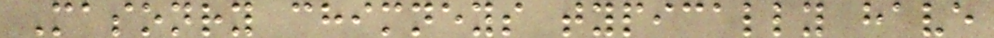Masonry chimneys typically have
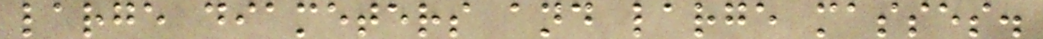large diameters and large masses.
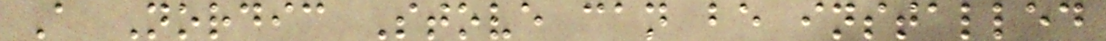A Nordic Stove can be installed
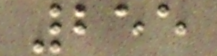255
